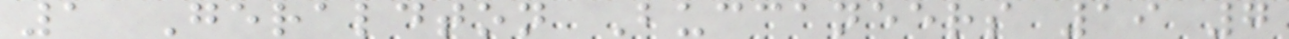1 Geraldton Buccaneers 19 7
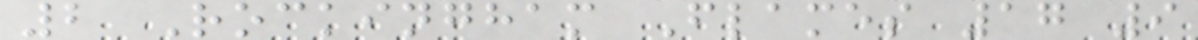2 Rockingham Flames 17 9
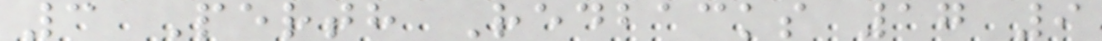3 Perth Redbacks 17 9
